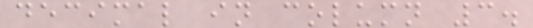decimal in column 3.
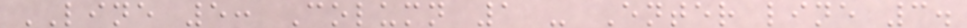LINE 5: Column 1 - Enter line 3.
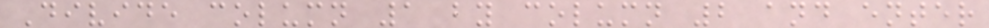Divide column 1 by column 2 and enter
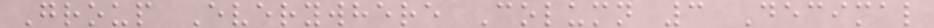Group Everywhere Column 3 Decimal
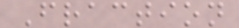Fraction
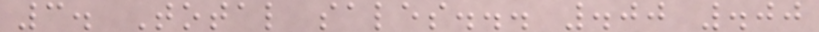3. Total sales... .00 .00
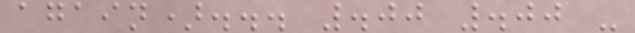again)... .00 .00 -
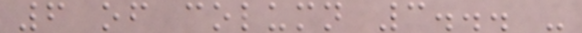6 of column 3... -
